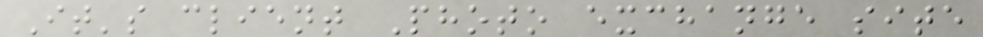It's client Photo exchange site
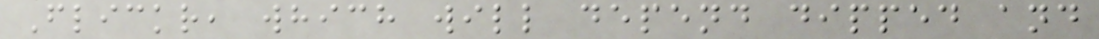Flickr, which will depend dipped and
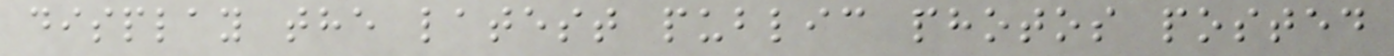display the latest public photos posted
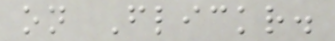on Flickr.
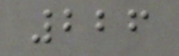226
